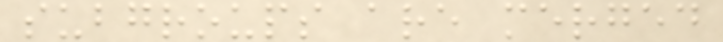subgroups are merged
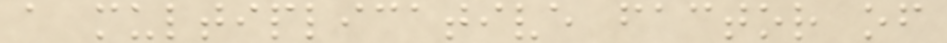a multiplicative factor of
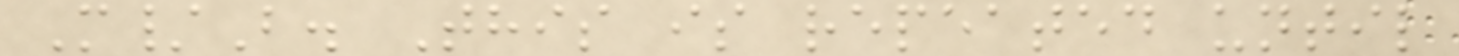M/B. This is repeated until
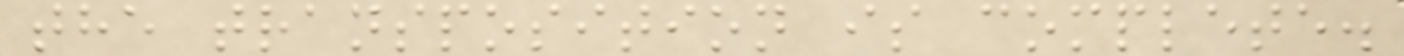the transposition is complete.
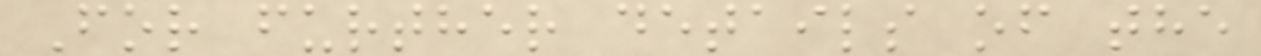For further details of the
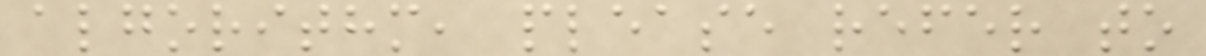algorithm, please refer to
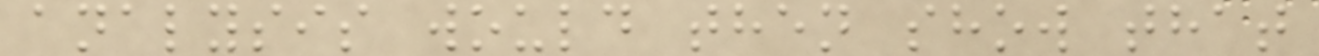analysis would then show that
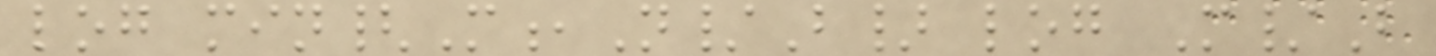log min{M,N/B} log M/B
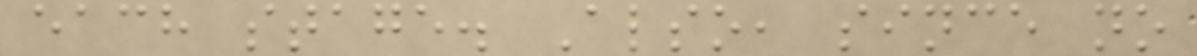each stage. Also, since no
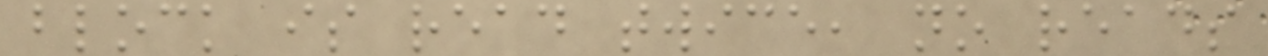block is read twice, no reads
